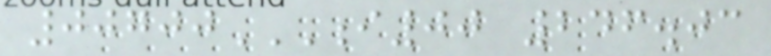00700I00 246.03
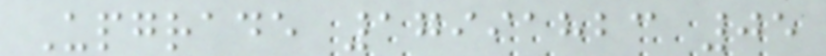Upgrade 17991823 05
